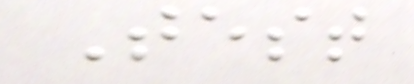Test
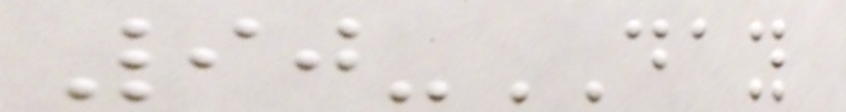90-DAY
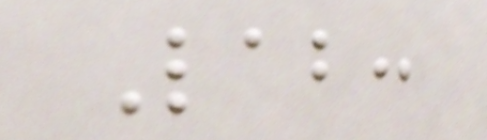Lab:
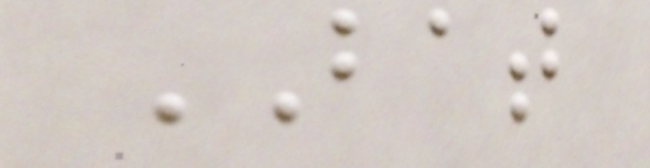BAT
